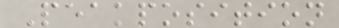Peakposition
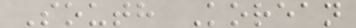South Korean
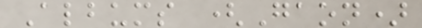Albums (Gaon)
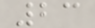23
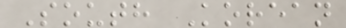South Korean
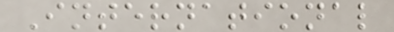International
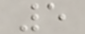5
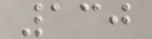130
